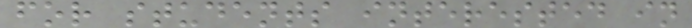for students interested in
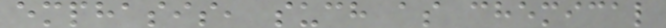emphasis, such as chemical
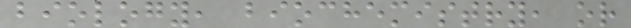biology, biochemistry, or
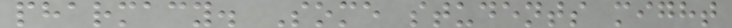pharmacy. Some students might
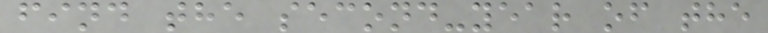find the second-year of the
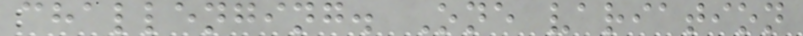challenging. One variation
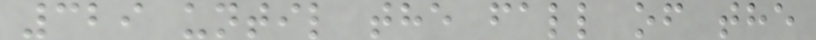329 until the fall of the
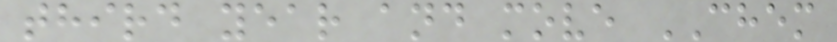third year and move CHEM
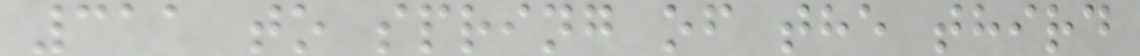311 to spring of the third
